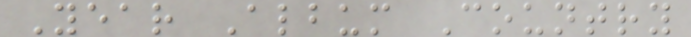Year Album Country
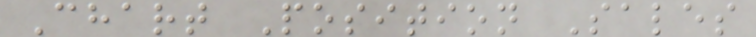Chart Position Sales
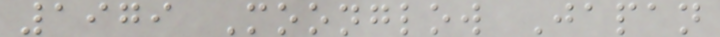1979 Moonglow Japan
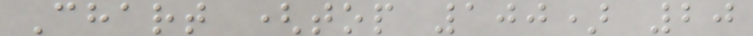Chart (top 100) 20
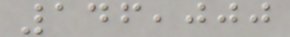146,000
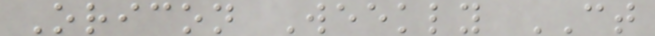Oricon Weekly CT
